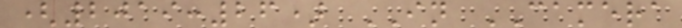(2019:26) IN CAMERA
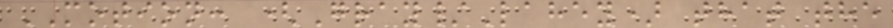MOTION: (Gray/Lahey) that the
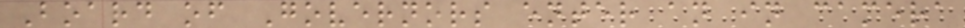Board of Governors enter an in camera
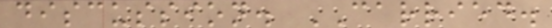discussion. CARRIED.
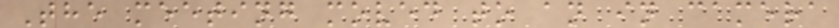The meeting moved to an in camera
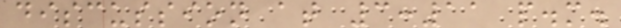discussion at 3:11 p.m.
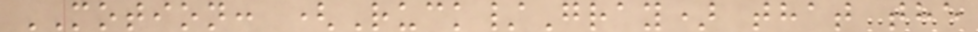MOTION: (Ruck/Gray) that the
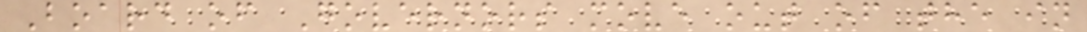Board of Governors move out of the in
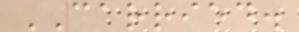CARRIED.
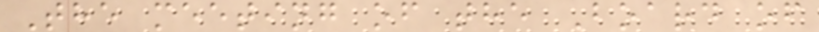The meeting of the Board of
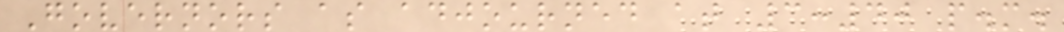Governors as adjourned at 3:40 p.m.
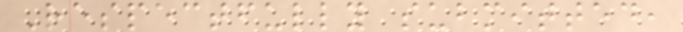Respectfully submitted,
